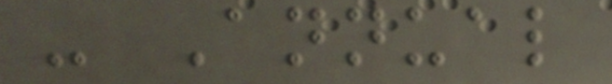- Annual
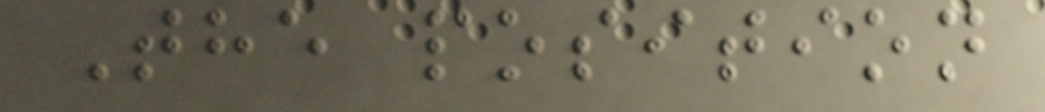The position
